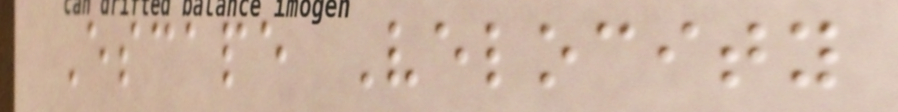Escape Velocity
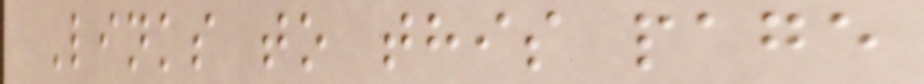Links to this page
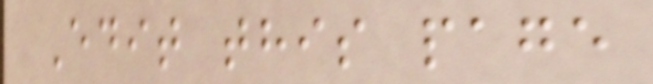Edit this page
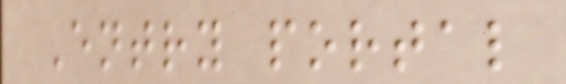Entry portal
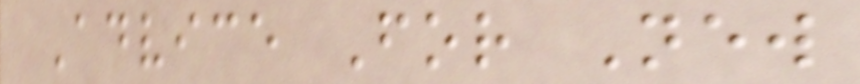Advice For New
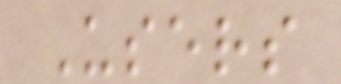Users
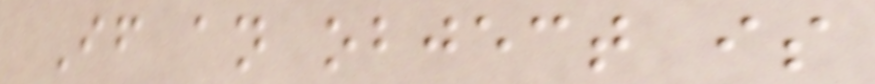If an object is
